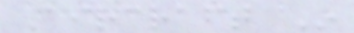Aircraft In
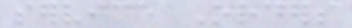service Orders
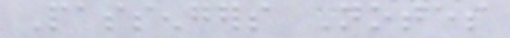Passengers Notes
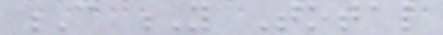C Y Total
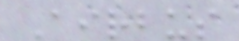Airbus
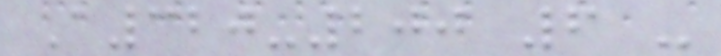A320-200 6 -
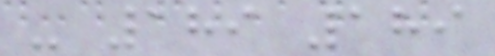- 189 189
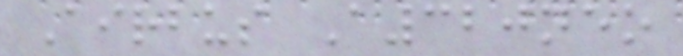Airbus A320neo
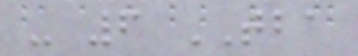- 6 TBA
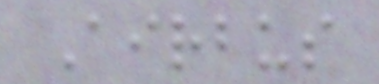Airbus
